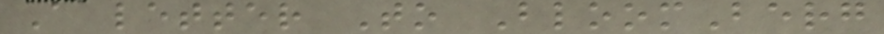A letter To BloomBerg
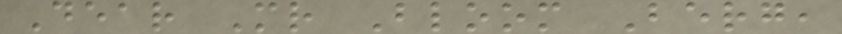Dear Mr Bloom Berg,
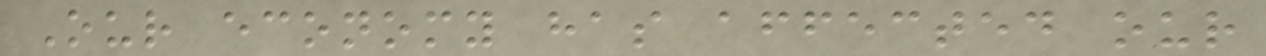Our economy has affected our
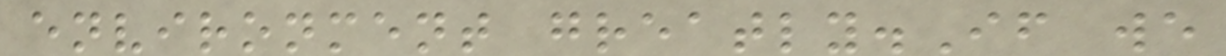environment greatly.If we
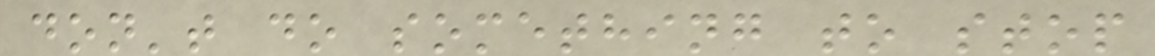don't do something to stop
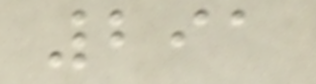291
